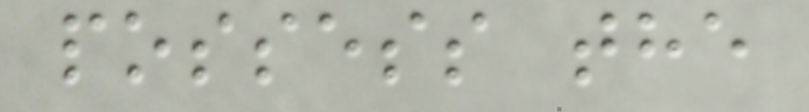possess the
